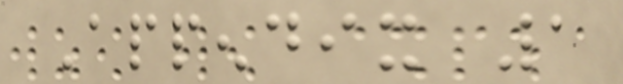Appendix 1
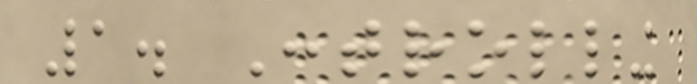1. Controlling
